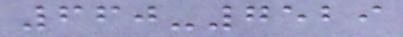660-7529
